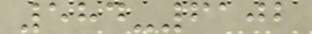584-6102
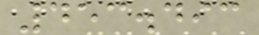453.493
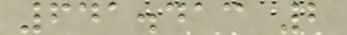641.413 2
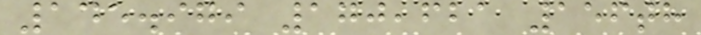145.979 170,621 156th
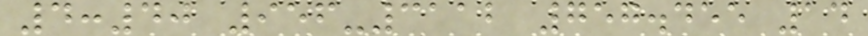4:40 956-3112 757.455 14
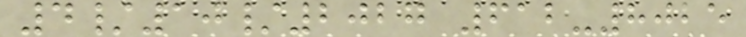4/10/2027 612-8025
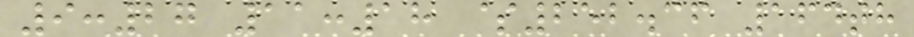9:27 11:18 $252.36 164th
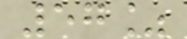57%
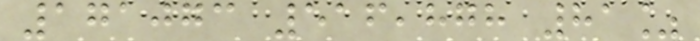171073 516,878 81%
